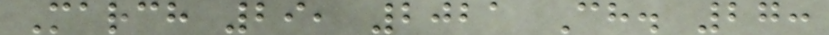March 29, 2021 Ch. 27:
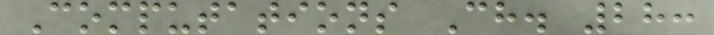Computations Ch. 28:
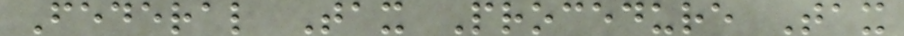Federal Tax Procedure Tax
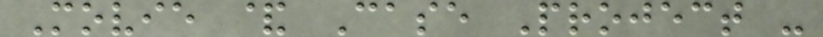Movie & Case Project -
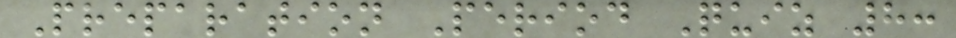Preparation Period Quiz 8:
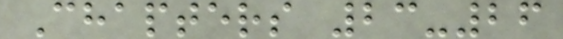Chapters 23-26
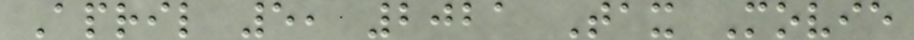April 5, 2021 Tax Movie
